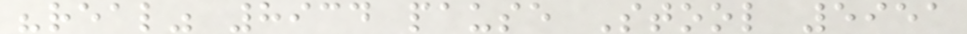"real" 8934 pause Stool 5951
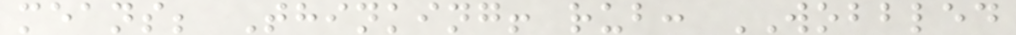means; Thinking! rub: WOBBLED
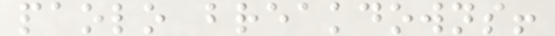paolo breakdowns!
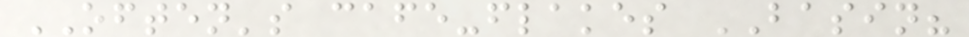OFTEN's cafe-flakes BASIN?
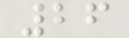26
